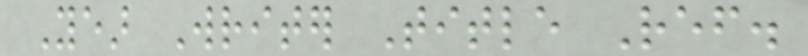Year Writer Title Ref.
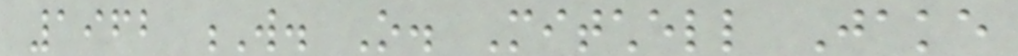1962 W. O. Mitchell Jake
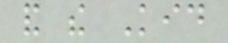and the Kid
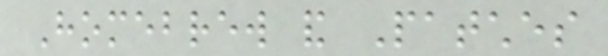Homebrew and Patches
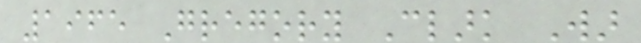1965 Gregory Clark War
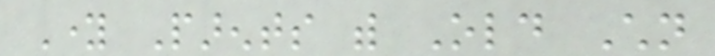Young Parents with Old Children
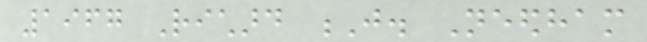1967 Richard J. Needham
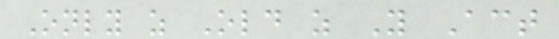Only as Old as You Act
